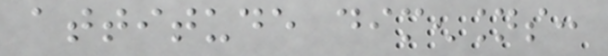attitude dimensions:
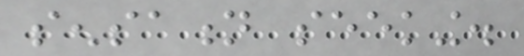sensation seeking.
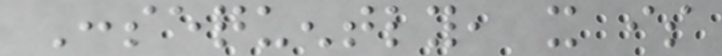Consequently, it is
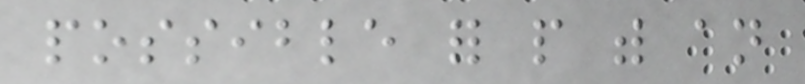possible for people with an
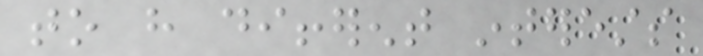to have different interests
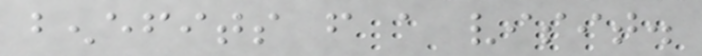benefits from a visit.
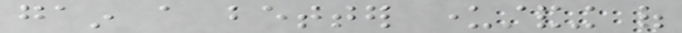gain a better understanding of
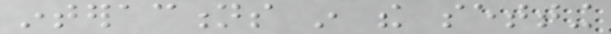interactions in the setting
